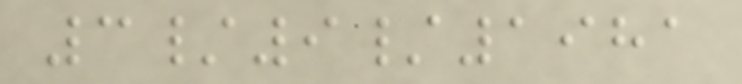3/9/1981
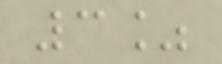3%
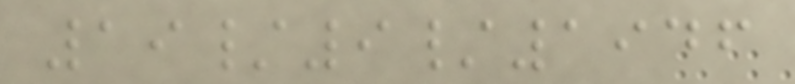19/9/1946
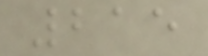215
